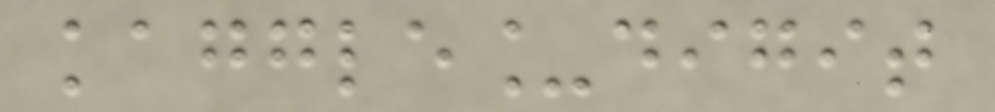kaggle_digit
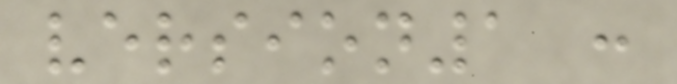version1 :
